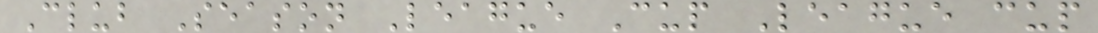Club Season League Cup League cup
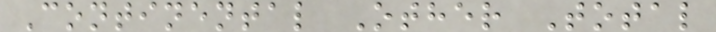Continental Other Total
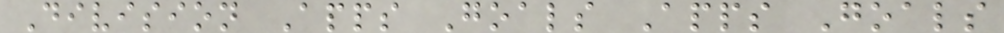Division Apps Goals Apps Goals
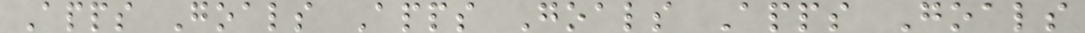Apps Goals Apps Goals Apps Goals
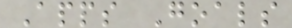Apps Goals
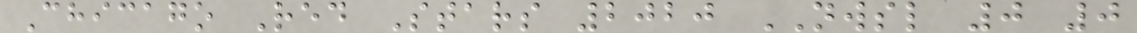Chicago Red Stars 2020 NWSL 0 0
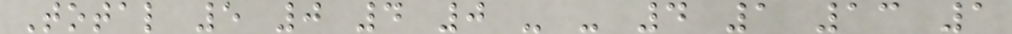Total 5 0 4 0 - - 4 1 13 1
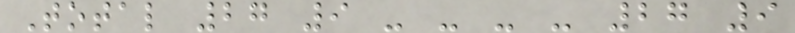Total 27 9 - - - - 27 9
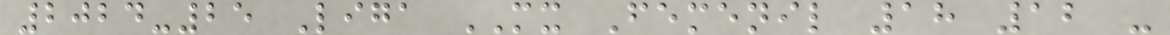2024-25 Liga MX Femenil 18 12 -
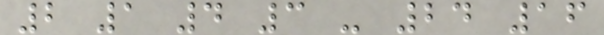2 1 4 3 - 24 16
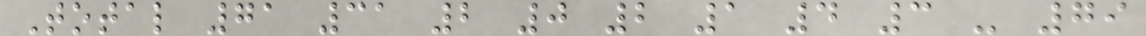Total 71 31 2 0 2 1 4 3 - 79
